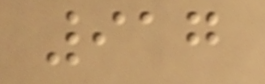917
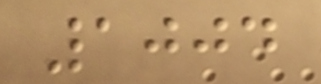1004
